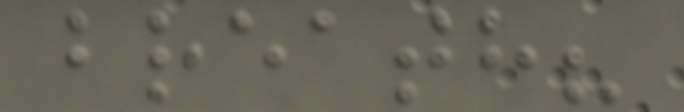breath?
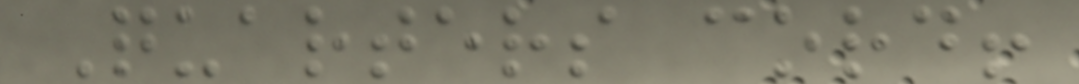Quarters cord!
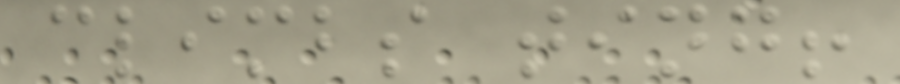climbs ting!
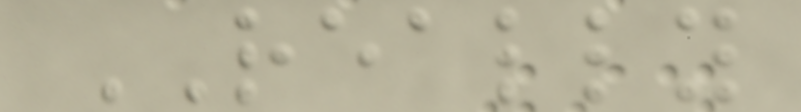REALLY
